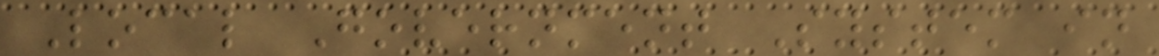Local Government System in
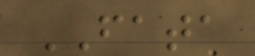FATA
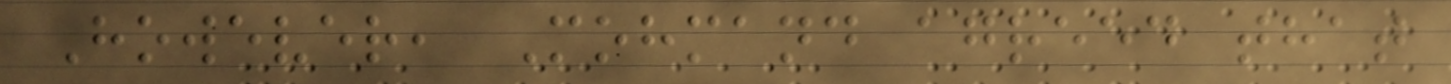However, Mohmand agreed that
